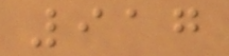917
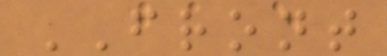FRONT
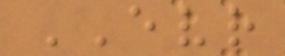EVR
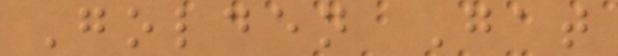Golden Gat
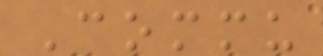Commu
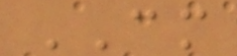CM
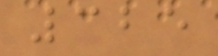325
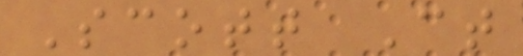Scott Ct
